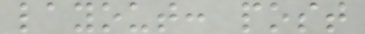layout: post
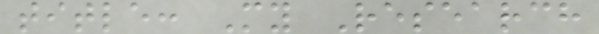title: My Research
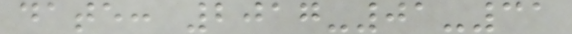date: 2017-01-31
